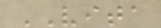VITA
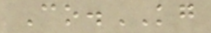Co.KG
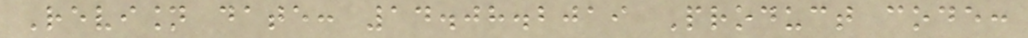Revision date: 14.08.2019 Product code:
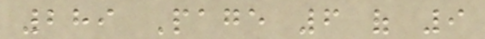289 Page 6 of 9
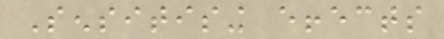Sensitising effects
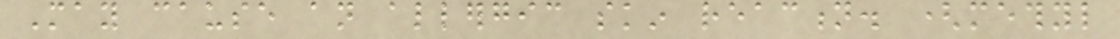May cause an allergic skin reaction. (methyl
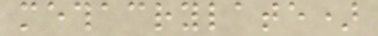methacrylate)
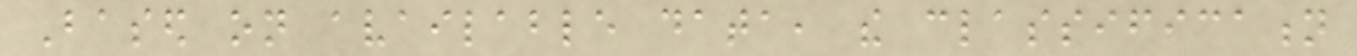Based on available data, the classification
